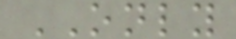ONLY
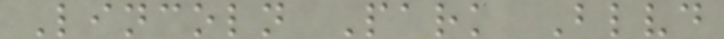Lincoln Park Blvd
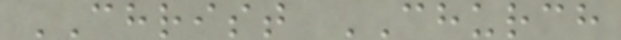CHRIST CHURCH
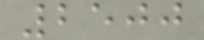2500
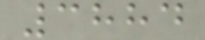3884
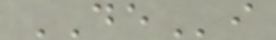DEi
